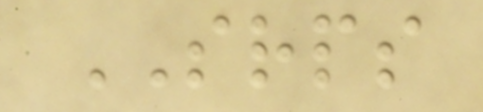SRPS
